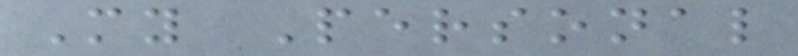My Personal
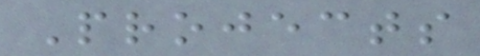Projects
